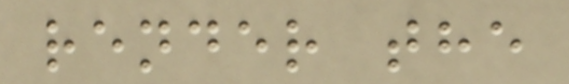render the
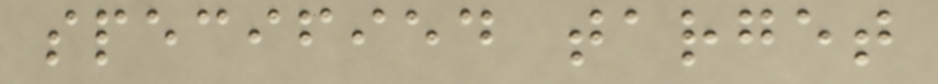specified target
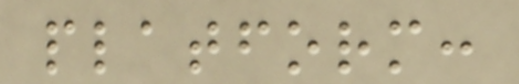platform:
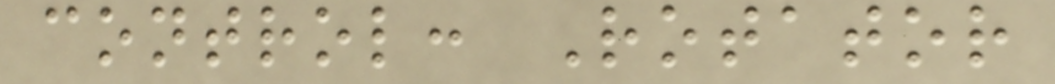control: Rotator
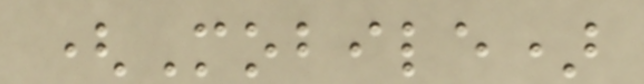(Mobile)
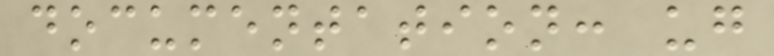documentation: ug
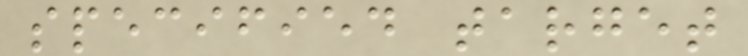specified target
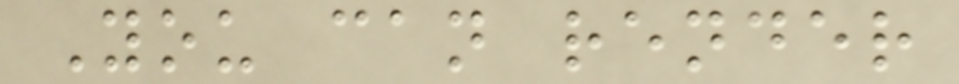You can render
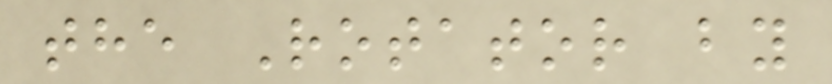the Rotator by
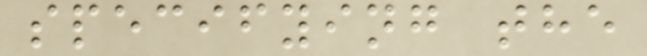specifying the
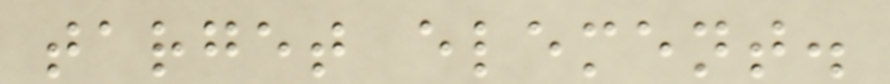target element.
